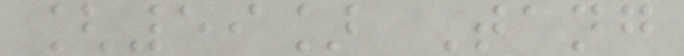[59] Tang
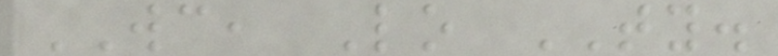WC, Lo TY.
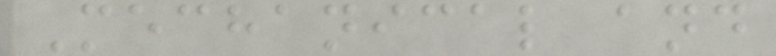Mechanical and
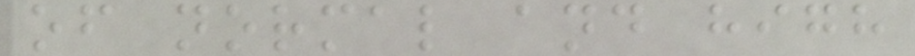of normal and high
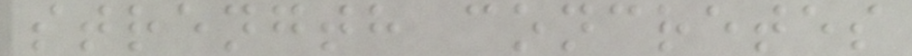strength concretes
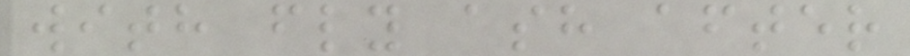with fly ash after
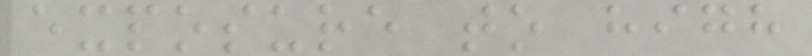exposure to high
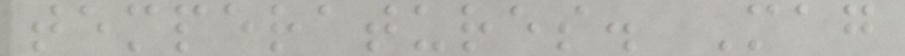temperatures. Mag
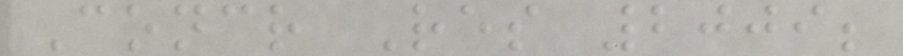Concr Res 2009;
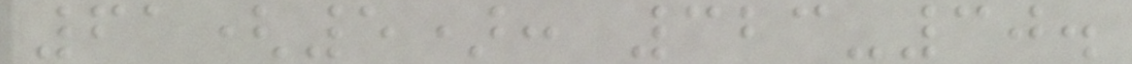61(5): 323-30.
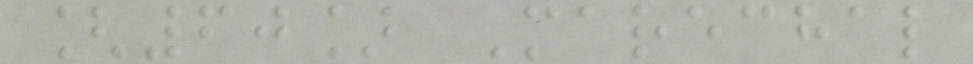[60] Marechal
